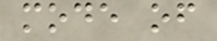mode of
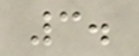3.
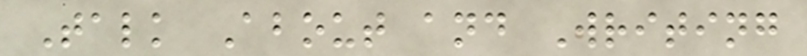Talk About and Writing
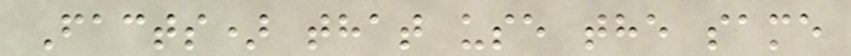Facts) that use the same
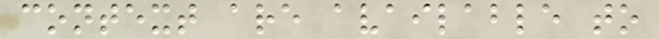context are available to
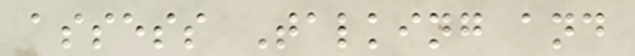assess Talking and
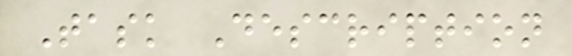Task Description
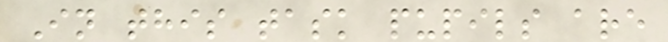In this task pupils are
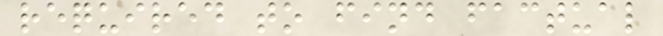required to find factual
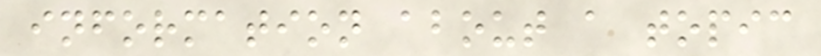information about a topic
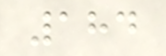184
